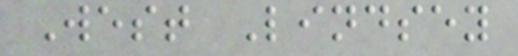West Lindsey
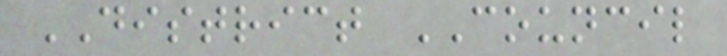DISTRICT COUNCIL
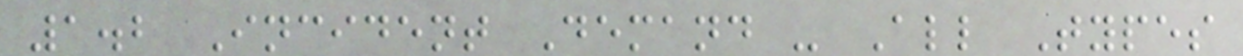1.2 Incident Demand - All Types
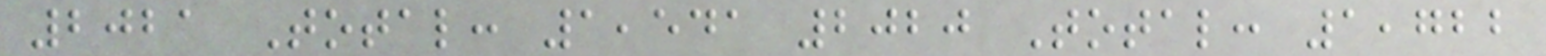2021 Total: 1,541 2020 Total: 1,722
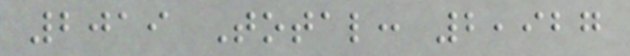2019 Total: 2,927
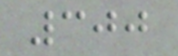300
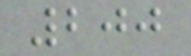200
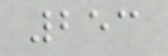253
